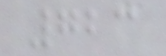723
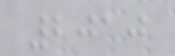2010
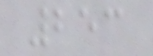253
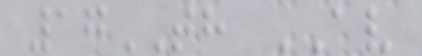17TH AV
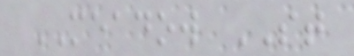MEADOW ST
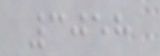3058
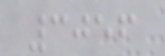3056
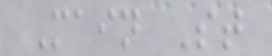Main St
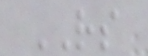RS
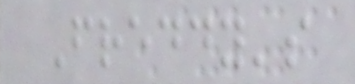Freddy's
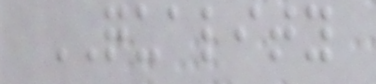QUALITY
